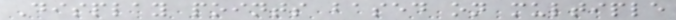Display points based on multiple
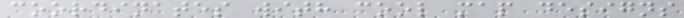coordinates with cool map designs
